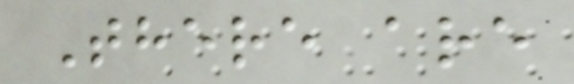There are
